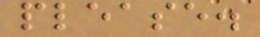please.
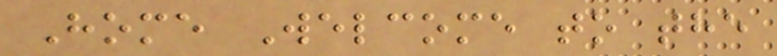Home Welcome to the
